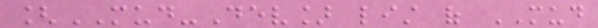[MUD-Dev] list of MUD
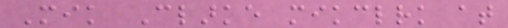Mik Clarke mikclrk at
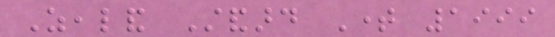Zealand Standard Time 1999
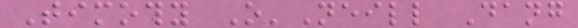Timothy O'Neill Dang
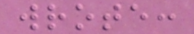wrote:
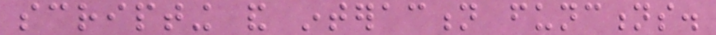scripting and interaction functions.
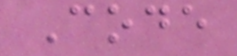Code
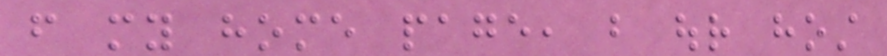from my home page, but our host
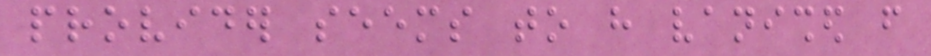provider seems to have vanished from
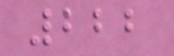222
